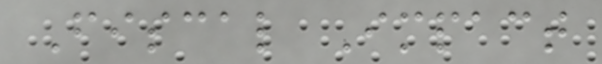Fiscal Impact
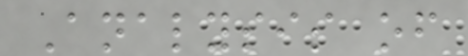Analysis of
